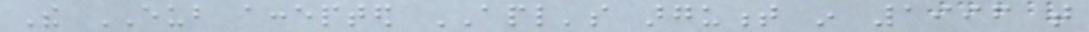The EUB accepted APL's argument in 1996 that
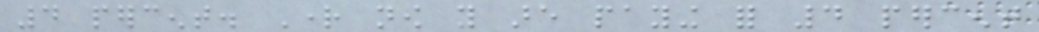4 percent. Right now you are paying for 4 percent
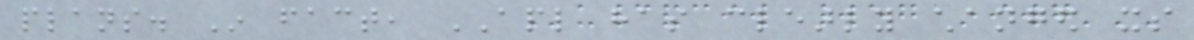plans. In fact, APL has clearly changed its
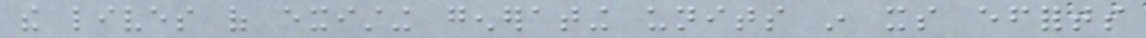the lives of existing generating units in its efforts
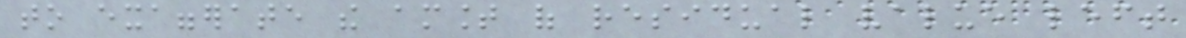to exaggerate the amount of residual value left
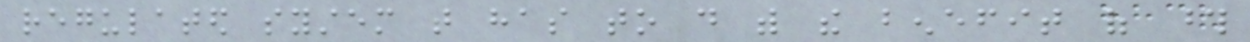regulated system that has to do with the benefit of those
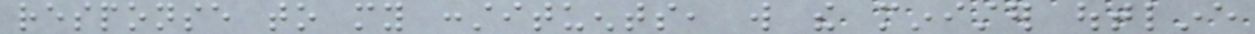response to my constituents, will the minister outline
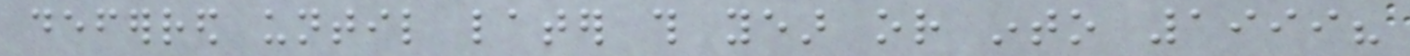deferred until later this year or into 1999?
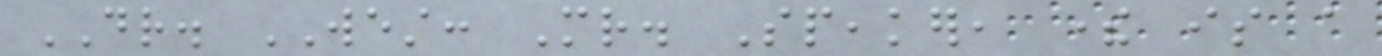DR. WEST: Mr. Speaker, there is a
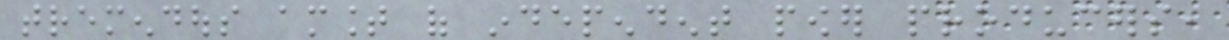tremendous amount of independent power producers,
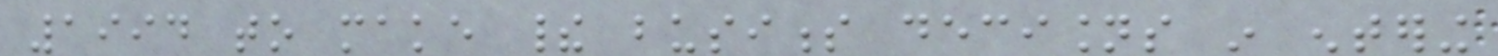1994 to make their business decisions in entering
